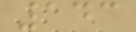143
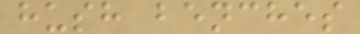hush benches
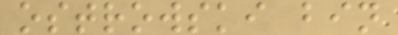ostrowski bin
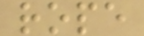rope
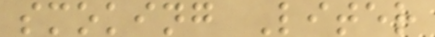smoking Liter
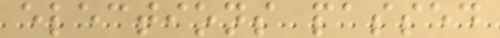elections passed
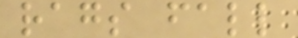rags fall
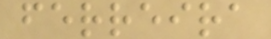ferreira
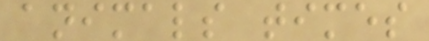animals times
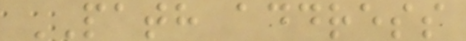PATH address
